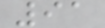91
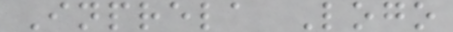Inprela Logo
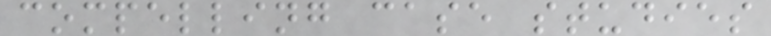compelling case studies
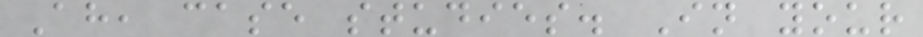Ah, case studies. In your
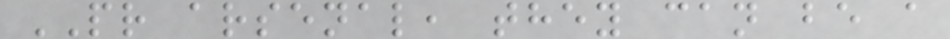PR arsenal, they can be a
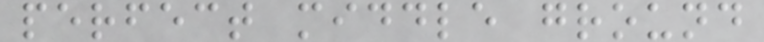perfect middle ground
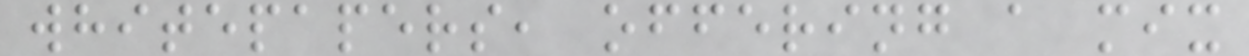whitepapers, offering a mix
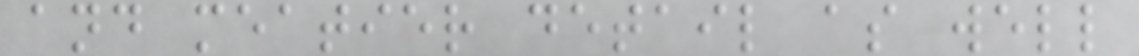and meatier detail as well
